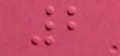2
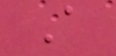A
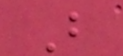B
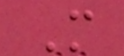M
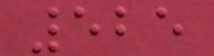525
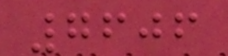7606
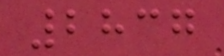2837
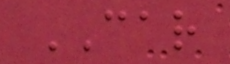CAR
